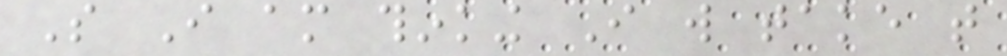So I am thinking I will take that
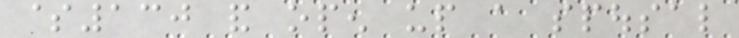$130 and open up a spousal
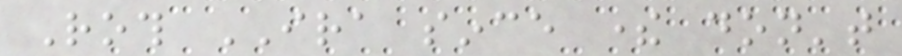Roth IRA since there don't
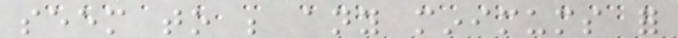seem to be any minimums for
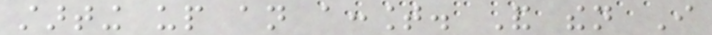starting up an account. And then I
